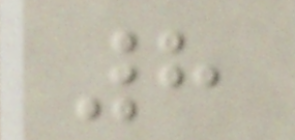8
